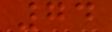74
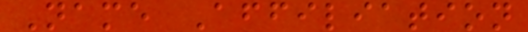Name Affiliation
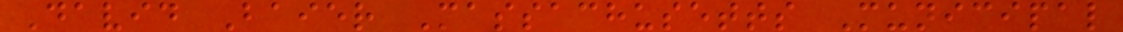David Baier Massachusetts Municipal
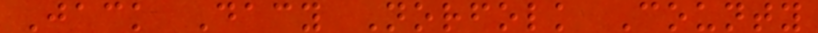Jack Dacy Norfolk County
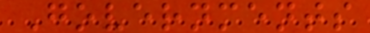Governments
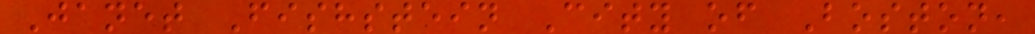Janet Fishstein City of Boston,
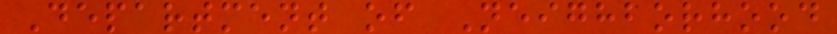Department of Neighborhood
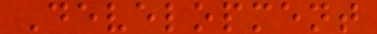Development
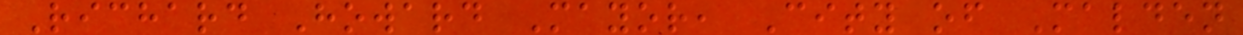Richard Howard Mayor, City of Malden
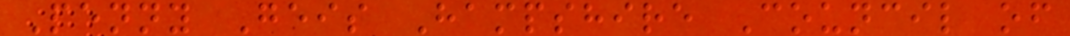Penny Geis Hampshire Council of
